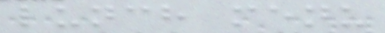lunch menu
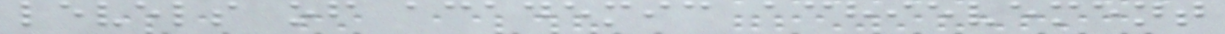levels of academic achievement
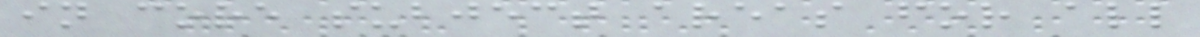in core subject areas for all
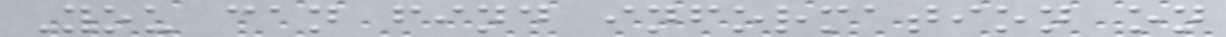You can find information on
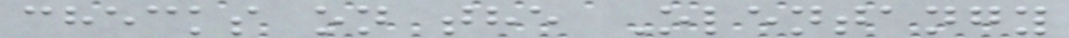checks on the Olentangy
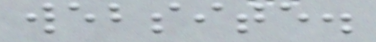website.
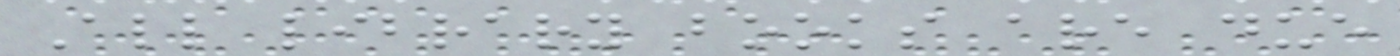All library books are due
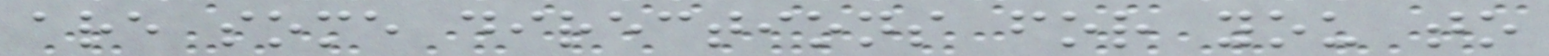are some directions for you to
